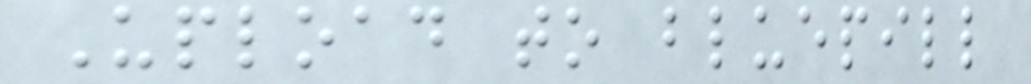Upload to bluepill
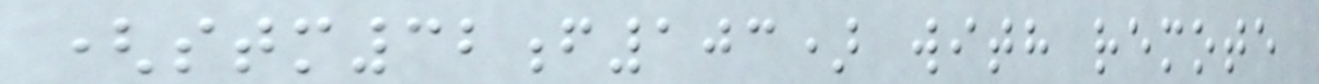(stm32f103) with remote
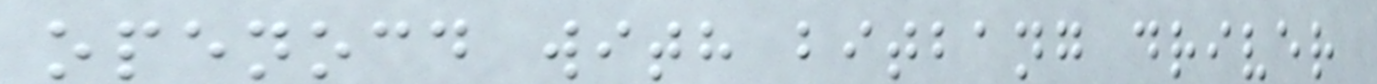openocd with bitbang driver
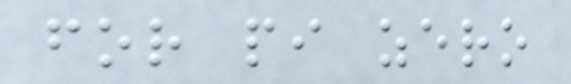for pi zero
